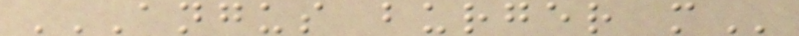ANGUS BURGER M
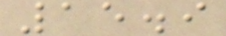15.9
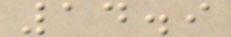14.9
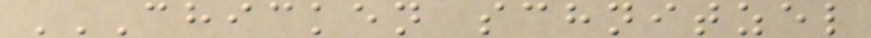CHICKEN SCHNITZEL
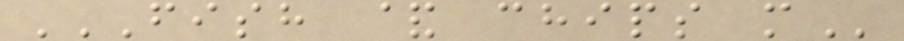FISH & CHIPS M
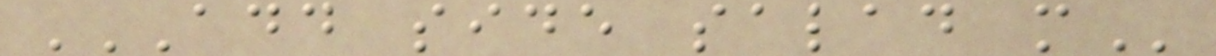ADD SIDE SALAD M
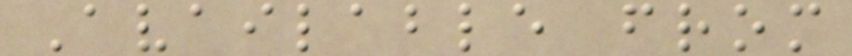Available from
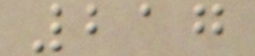217
